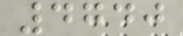4740
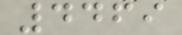4469
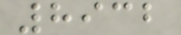8932
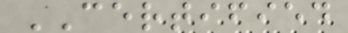CERTIFIED
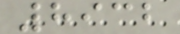8932
